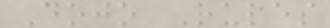Dojo Rules
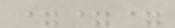===
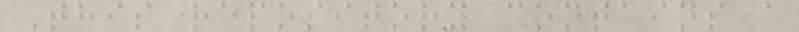This repository contains a
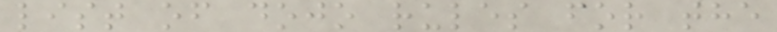list of dojo rules for the
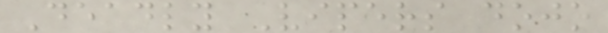Deadly Vipers dojo
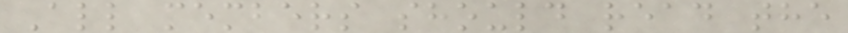All members should read the
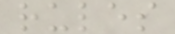rules
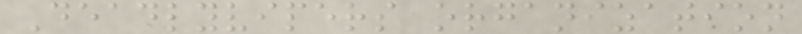Deadlyvipers organization
